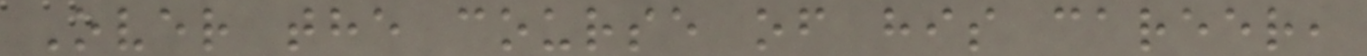Over the course of his career,
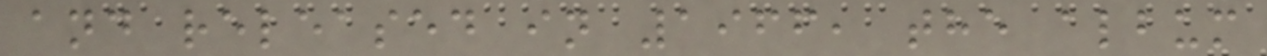and released in 1966, the album
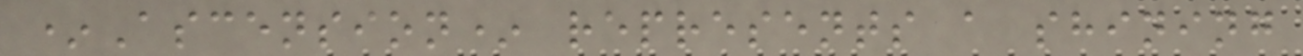*Ascension* represents a shining
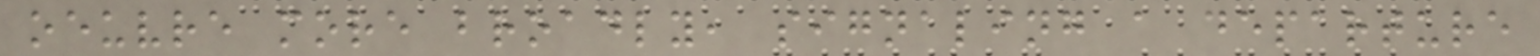oeuvre more broadly, signaling a departure
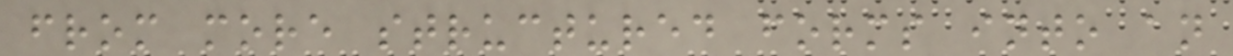from more structured forms into an
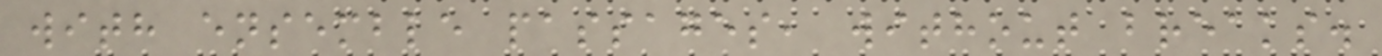with ensemble passages, without breaks.
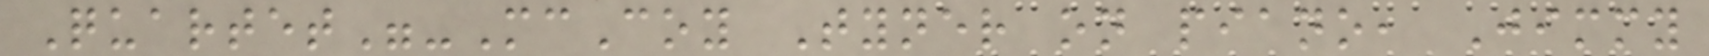Quartet"-McCoy Tyner on piano, Jimmy
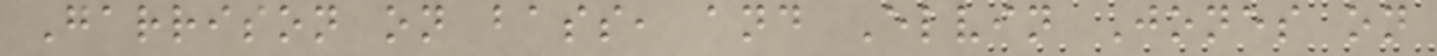Garrison on bass, and Elvin Jones on
